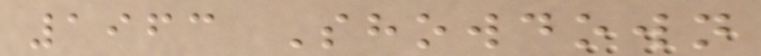1963 Showdown
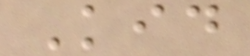Kid
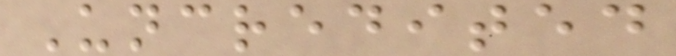Uncredited
